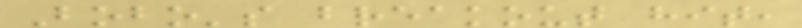Bobo's breakout hit,
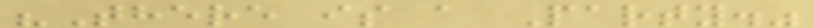"There is a Party."
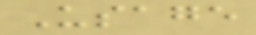Usage
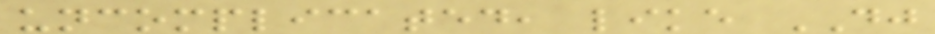uncomplicated, like DJ
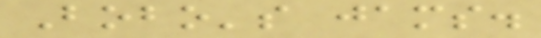Bobo's jams.
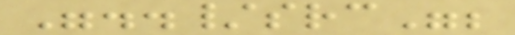"../src";
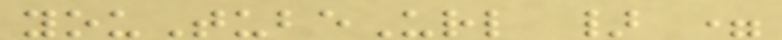youTubeUrl } =
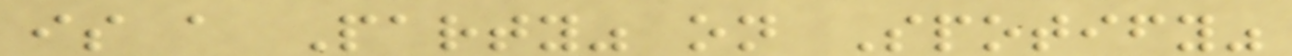is a Party" on Spotify"
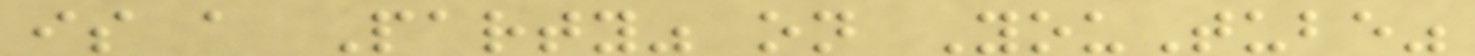is a Party" on YouTube"
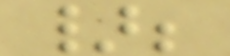};
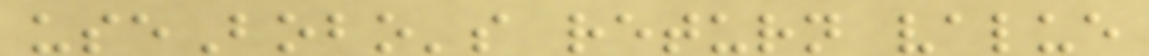useBobo's return value
